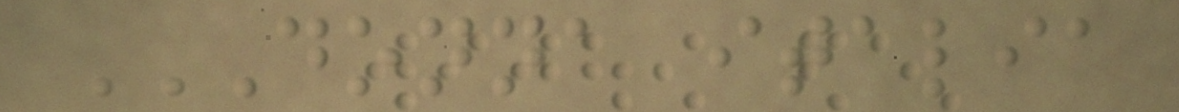DONNA ITALIA
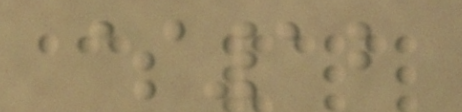$12
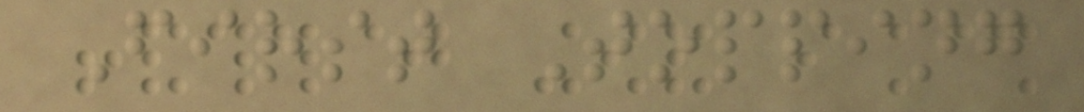First Topping
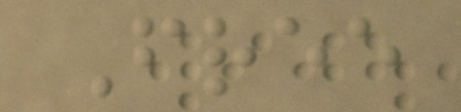Free
